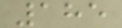185
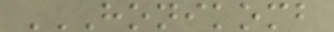HONIKOMB
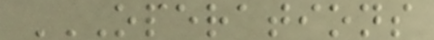OPERATIONS
